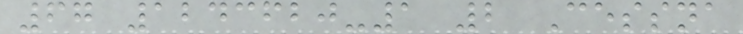67 1243620-1 2 Cessna
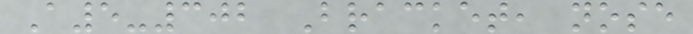A5-302 Bracket, nose
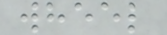wheel
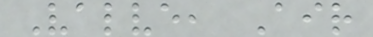Valve, Air
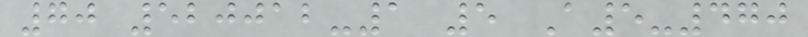70 520012-1 5 A5-470
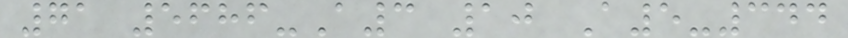71 5686-A3 10 A5-344
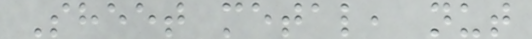Sheet metal, nut
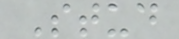Stud
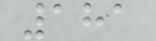181
